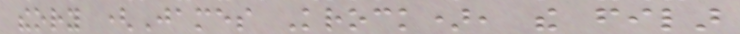theory (James Krock), the filar
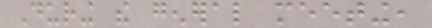During the general meeting,
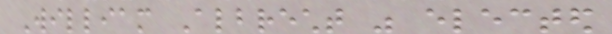William Albrecht was elected
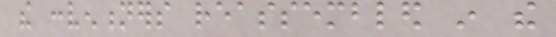the conventioners reassembled in the
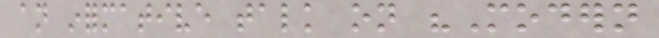an informative talk on "Modern
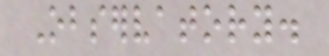Observatory.
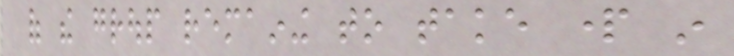of the group remaining to take part in
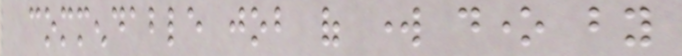commendable job of work done by
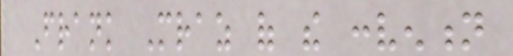Frank Mraz of the convention
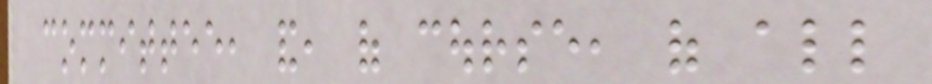committee, and, of course, of all
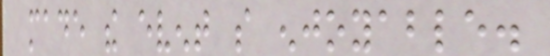made the event so enjoyable.
